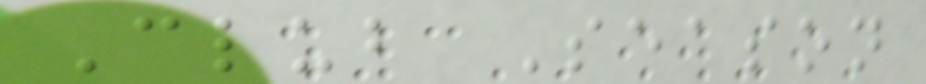Club Season
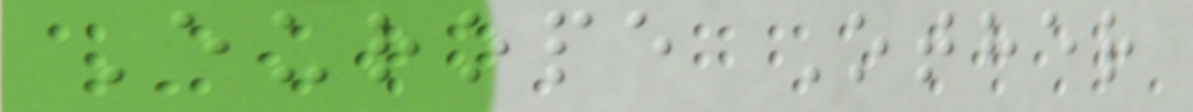Europe Other
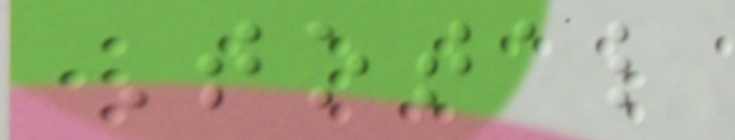Total
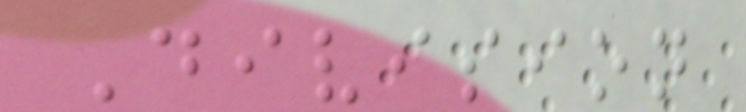Division
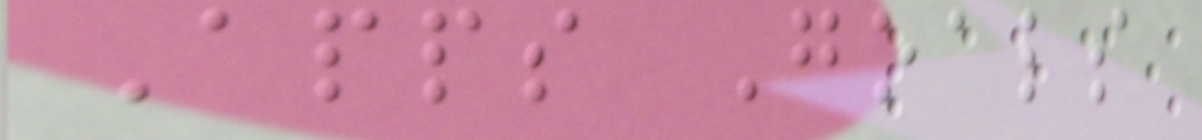Apps Goals
